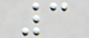3
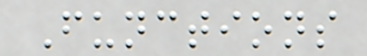Functions
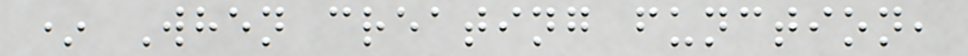* When creating function,
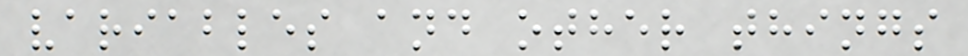variables and other things
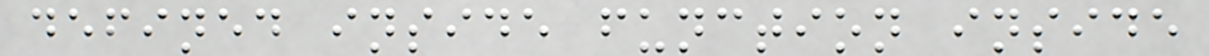defined inside function inside
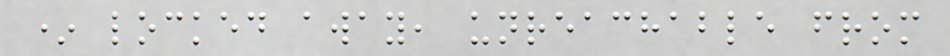* locked away, unreachable from
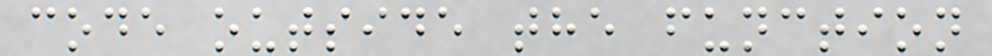code outside the function
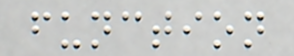function
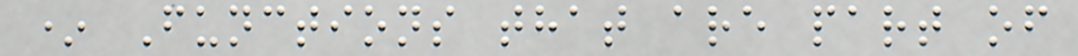* Functions that are part of
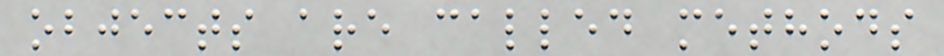objects are called methods
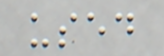used
